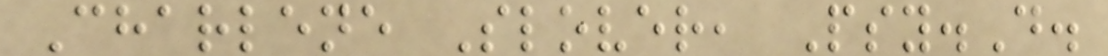Charlene Slover, Psy.D.
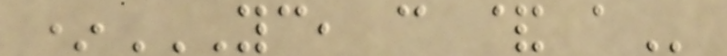*YC, C & A
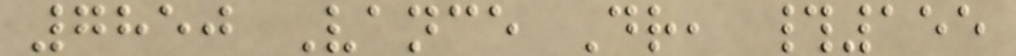7850 Vance Dr, #155
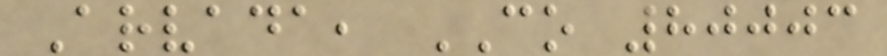Arvada, CO 80003
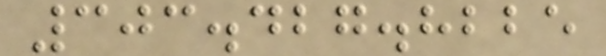303.427.8225
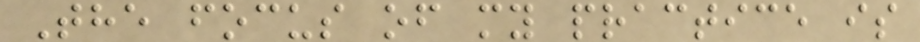The focus of my practice is
